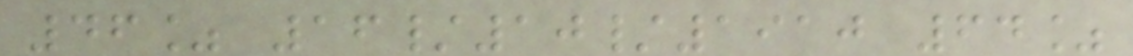46% 16/10/1910 64%
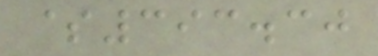$393.30
